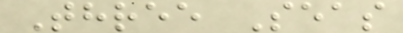Three Seas
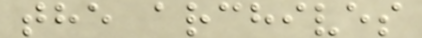the archives
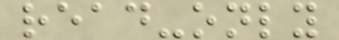read-only
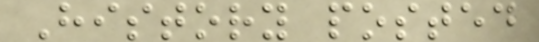History posted
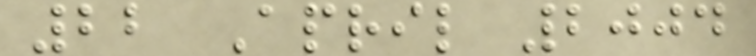22 April 2004
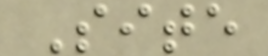Site
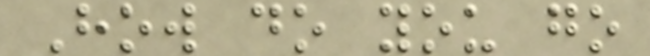How do you go
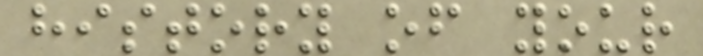history of your
